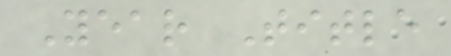Year Title
